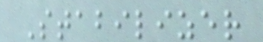Stabilizer
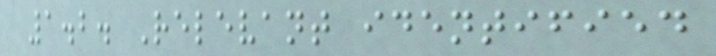1.2. Relevant identified
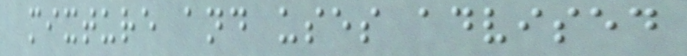mixture and uses advised
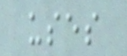uses
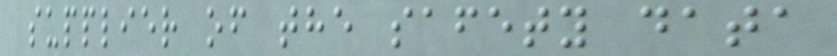supplier of the safety data
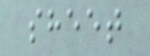sheet
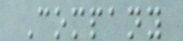Company
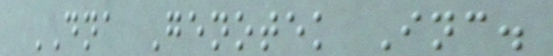DNA Genotek Inc.
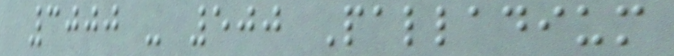3000 - 500 Palladium
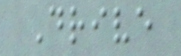Drive
